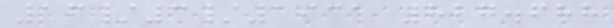16/3/1931 827.688
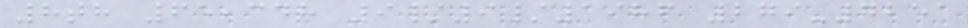8th 65,348 9/9/1986 279-7251
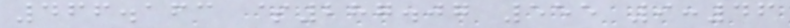466.163 $287.07 555 9:46
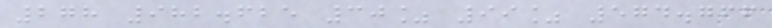278 982.625 30% 99% 574.766
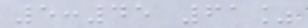5:45 61%
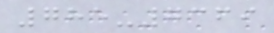785-7369
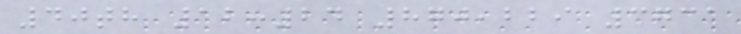40th 12:24 870,229 3731
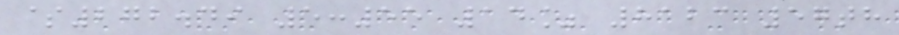$272.49 5:55 14% 8123 57th
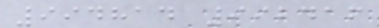994814 992416
